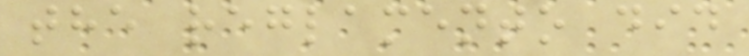the reglamento did
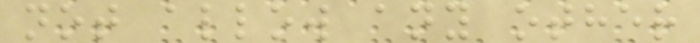not allow any other
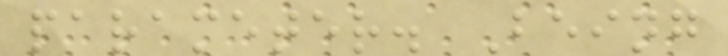parameter. Being
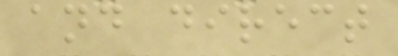and direct
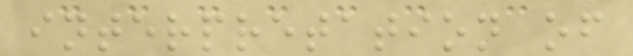interpretation of
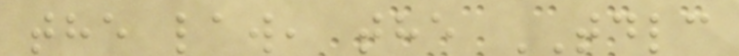the law, the TDLC
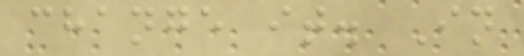change it. In
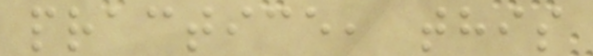practice, this
